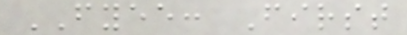FYEE: First
